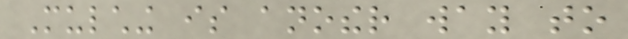Mulching is another way to
